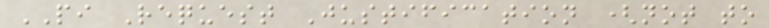PI Request Justification (not to
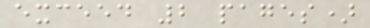exceed 2 pages)
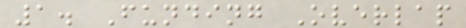1. Funding Overlap
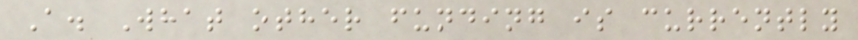A. What other funding is currently
